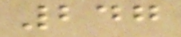247
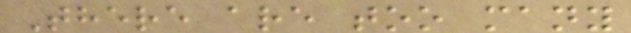There are too many
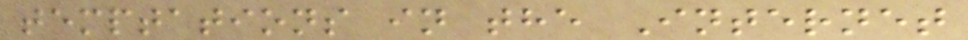temptations in the Internet
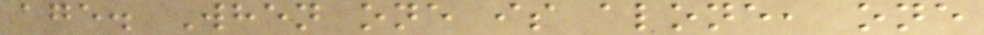age. When one is alone, one
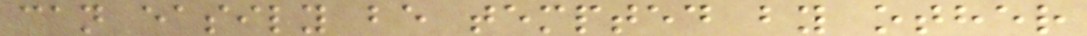can easily be tempted by other
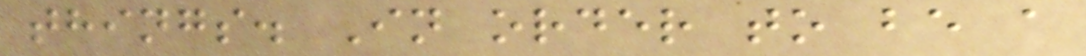things. In order to be a
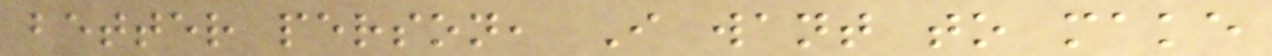better person, I want to make
